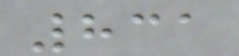831
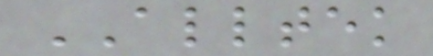ALLTEK
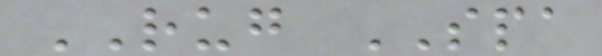RUG SPA
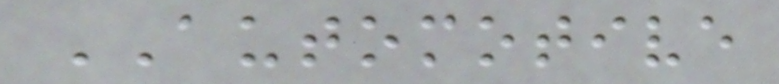AUTOMOTIVE
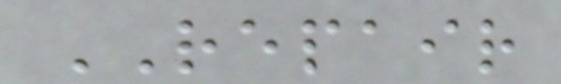REPAIR
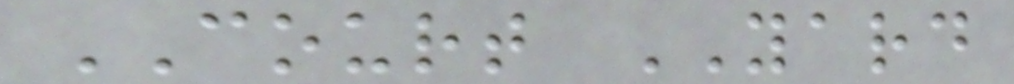COURT YARD
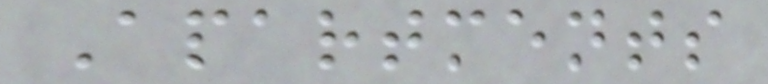Apartments
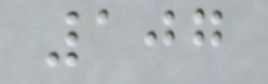107
